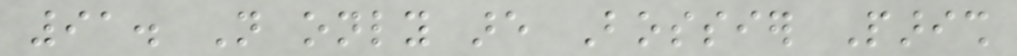91. Not only are Bossier Parish
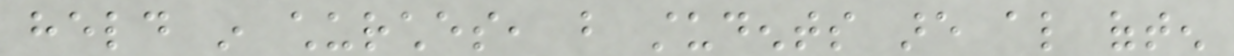held in churches, but students are also often
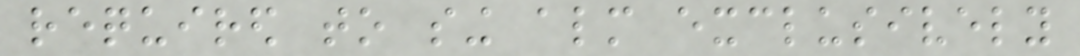required to sing almost exclusively
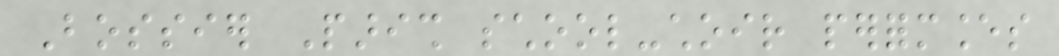Bossier Parish school-choir performances
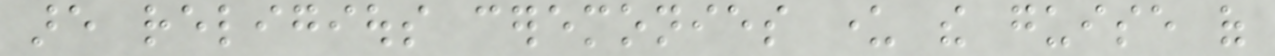are religious ceremonies under the guise of
